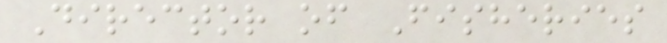Director of Fisheries
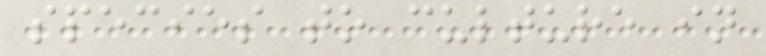species to culture in
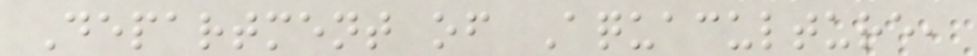Department of Aquaculture,
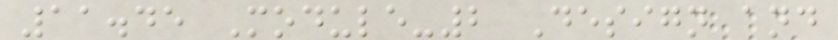11.45 Module-2 Design and
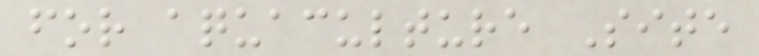for aquaculture Site
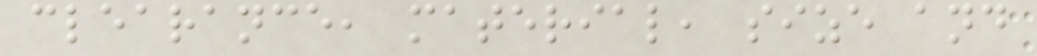clearance, material, size and
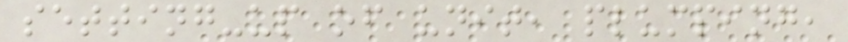setting-up of unit, plumping,
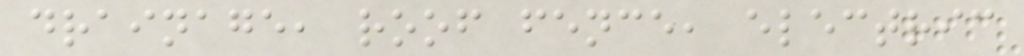drainage, roof fence, electric
